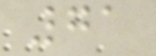71
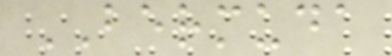BERMUDA
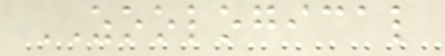ZOOLOGICAL
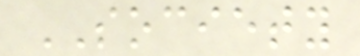SOCIETY
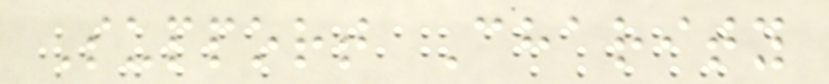Support Charity
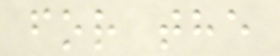for the
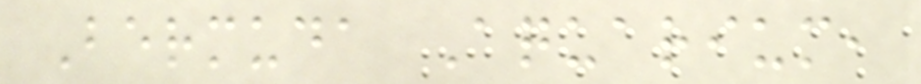Bermuda Aquarium,
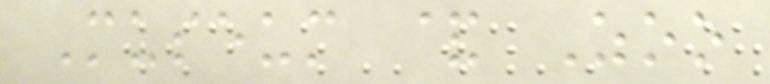Museum & Zoo
